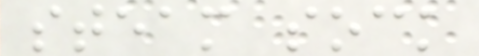steam sock
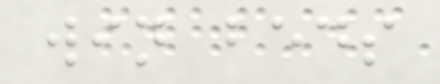win beds
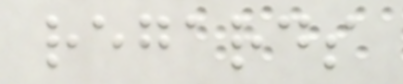regards
